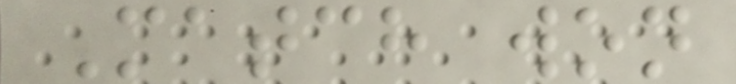Match won
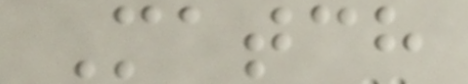Match
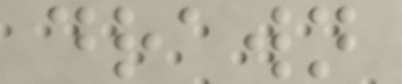drawn
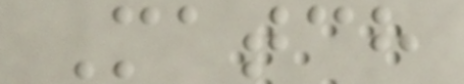Match
